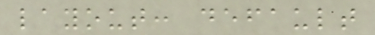layout: default
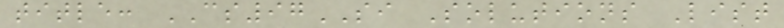title: CS97SI Solutions List
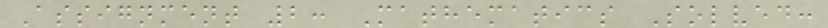Assignment 2: Mathematics Solved:
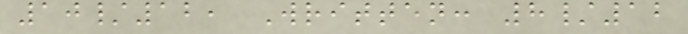10/12, Written: 8/12
